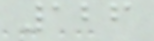126
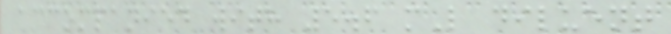accompanied with 5.6 mL diluent
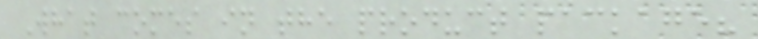What comes in the product package?
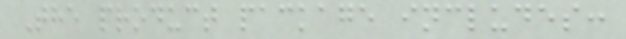The product package includes:
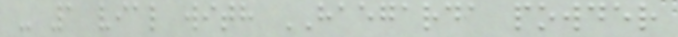- 1 vial with HAEGARDA powder
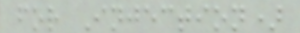for Injection)
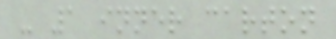- 1 inner carton
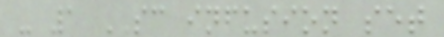- 1 SC infusion set
